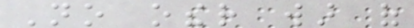No other war of
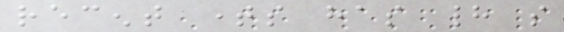recent times has had so
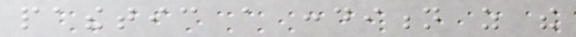pathetic a condition as the
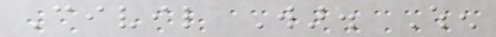Civil War. When
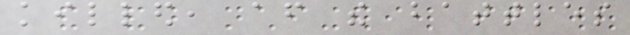killed, after the battles
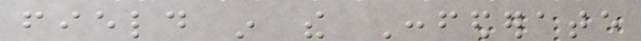field in the Confederate
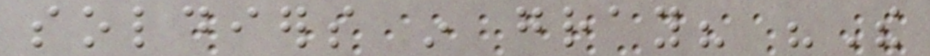soldiers in gray? "The
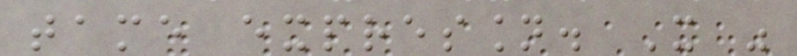tame expression. It was
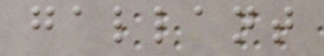gallant
